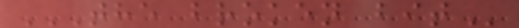THE BROKEN BIT
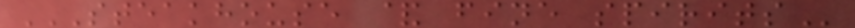STEAKHOUSE & FINE SPIRITS
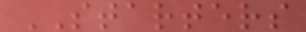STARTERS
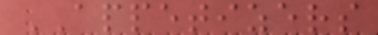APPETIZERS
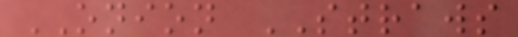ONION STRAWS
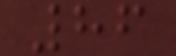86
